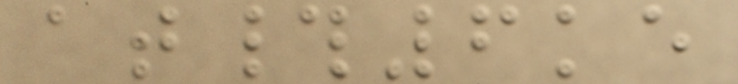at#6ke
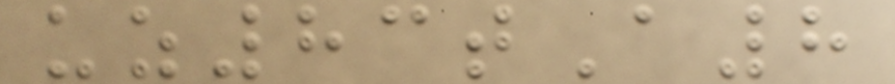uz83tA8
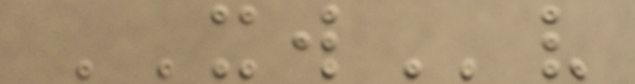XWv
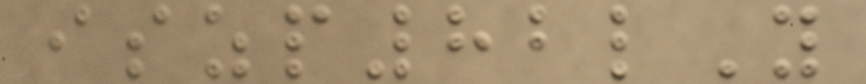iszp82lY
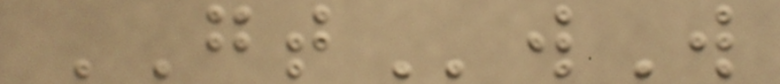GTwW
